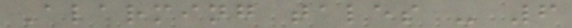Alarming tales - 6
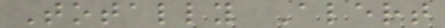Totally Alert
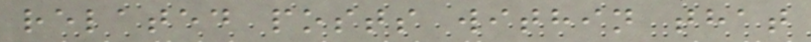related posts within that
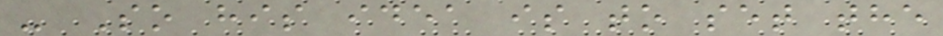- So his idea is to set the
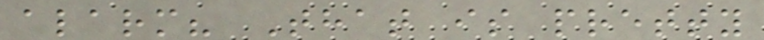alarm? That is pretty
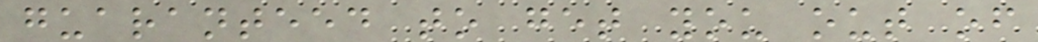guaranteed to get you out of
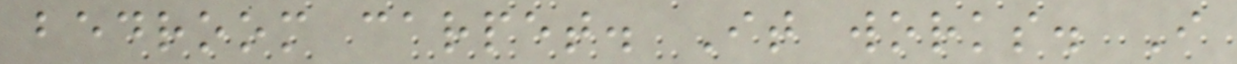bedroom carpet. It works. I
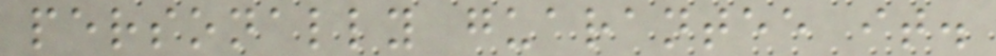personally guarantee it.
